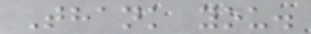Thank you.
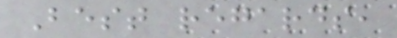Best regards,
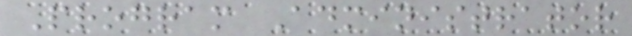Program Administrator
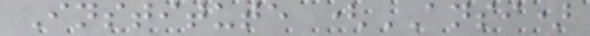Institute (ANSI)
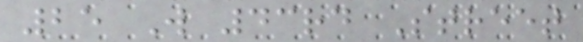25 W 43rd Street
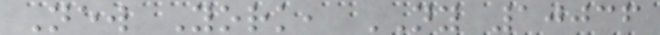New York, NY 10036
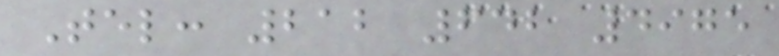Tel: 212 642 4975
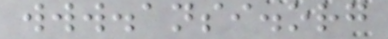www.ansi.org
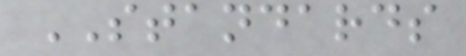STANDARDS
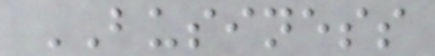BUSINESS
